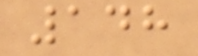148
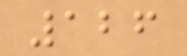126
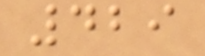429
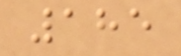185
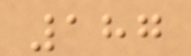187
